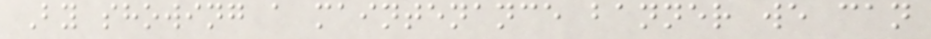By showing a maintenance banner we can
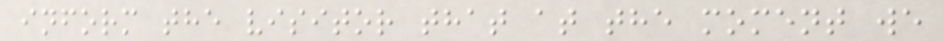inform the visitor that at the moment we
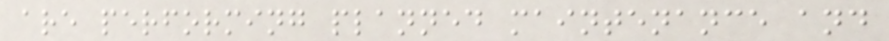are performing planned maintenance and
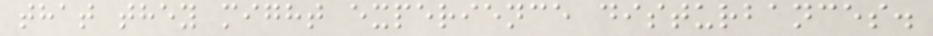that they might experience disturbances.
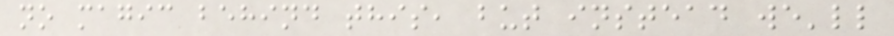no magic behind this, but instead we'll
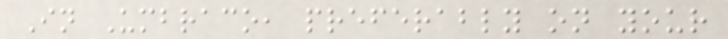In Umbraco, preferably on your
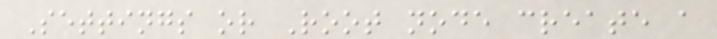Settings or Root node create a
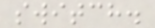switch.
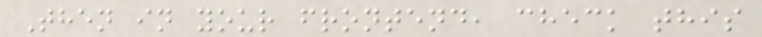Then in your frontend, check this
